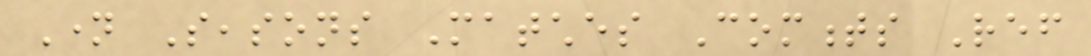Name Seasons Matches Comments Ref
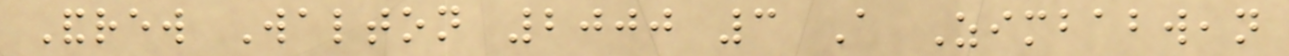Andrew Walton 2000 3 A Zimbabwean
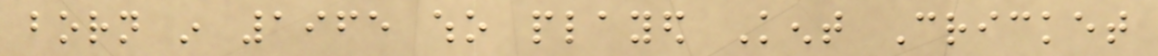born in 1965 who played Kent Cricket
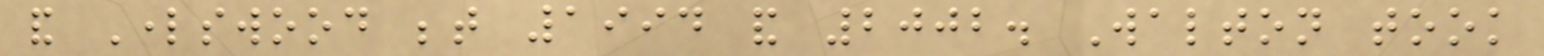and Lordswood between 1994 and 2002. Walton took
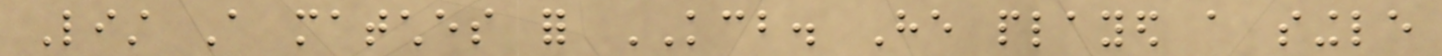List A matches for KCB. He played a single
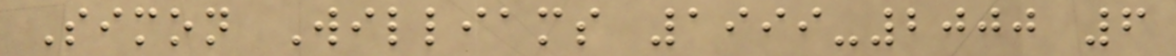Simon Williams 1999-2000 6
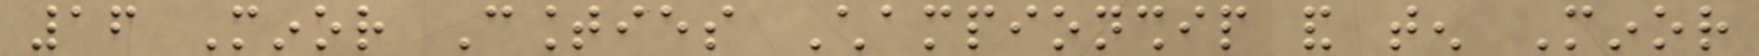16 Minor Counties Championship and ten Minor
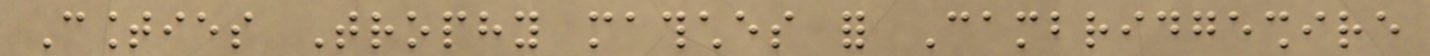Counties Trophy mathches for Cambridgeshire
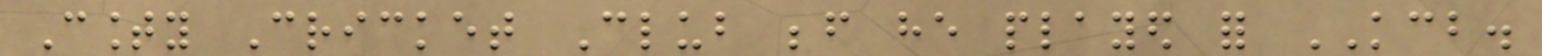County Cricket Club before he played for KCB.
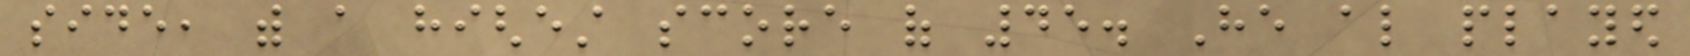side, with a highest score of 45. He also played
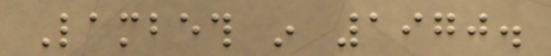Lambeth in 1970.
